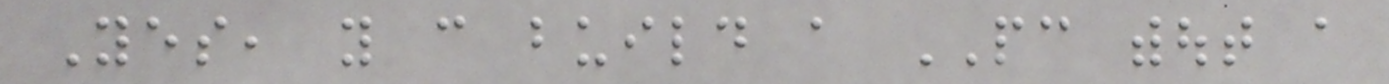Yes, you can build a PC without a
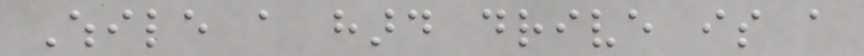While a hard drive is a
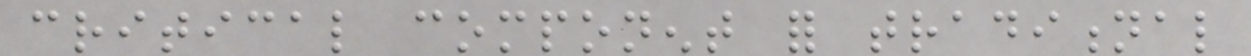critical component for traditional
